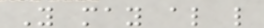You may also like
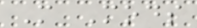More Mods
